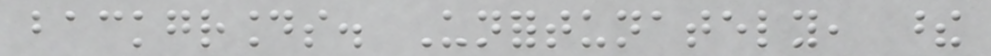backgrounds. Unfortunately, these
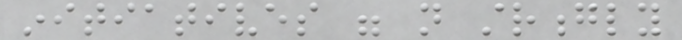initiatives were not strongly
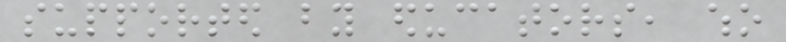supported by educators, who
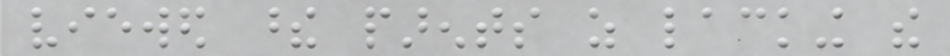viewed these parents as lacking the
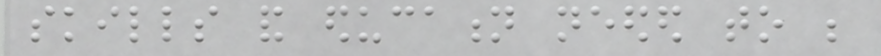skills and education needed to be
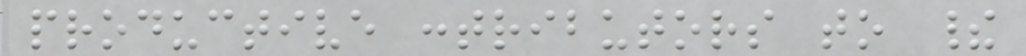productive contributors to their
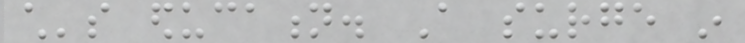child's education. A surge in
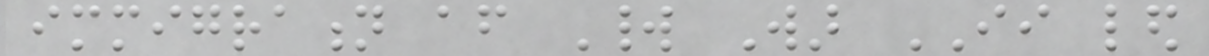immigration after World War II led
